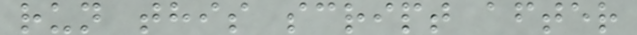run this script after
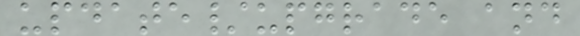update/upgrade and
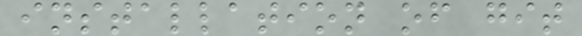installation of git
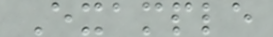Example
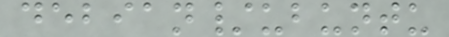debian/ubuntu
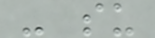- su
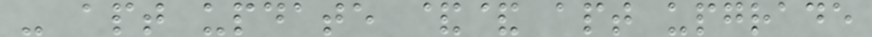- apt update && apt upgrade
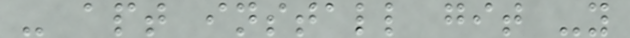- apt install git -y
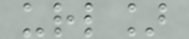url]
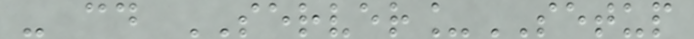- cd SERVER_SETUP
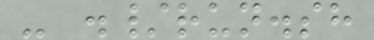- ./run.sh
